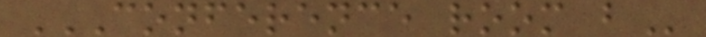CONFERENCE ROOM B
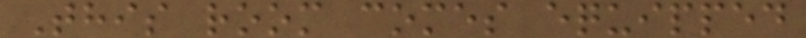This room comes equipped
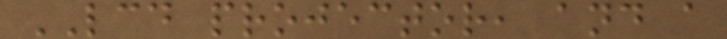LCD projector, and a
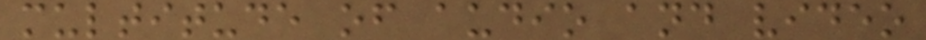multitude of audio and video
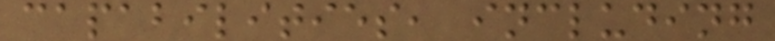capabilities, including
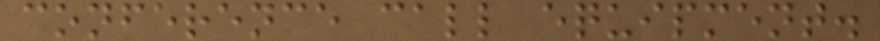conference call equipment.
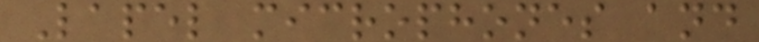Lapel microphones and
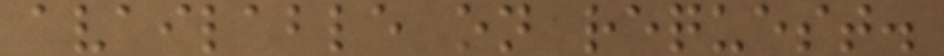available on request.
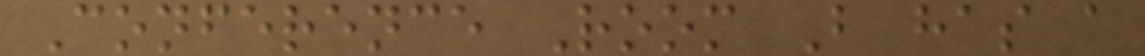Conference Room B has a
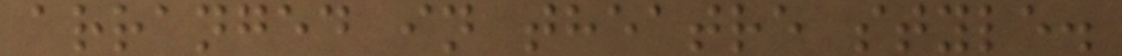arranged in theatre style.
